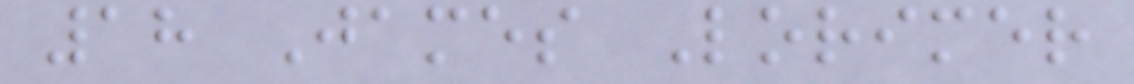18 James Lorimer
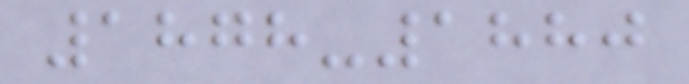1878-1880
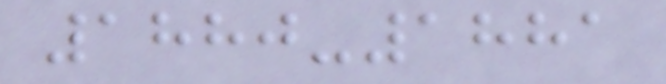1880-1881
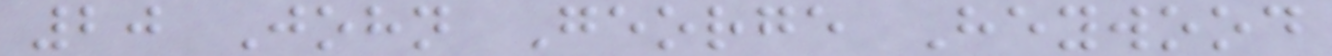20 John George Heywood
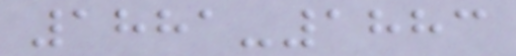1881-1883
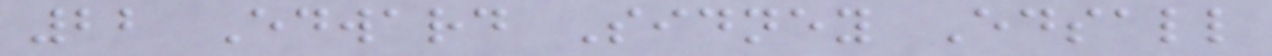22 Edward Sidney Edsall
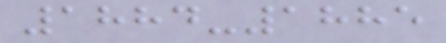1884-1885
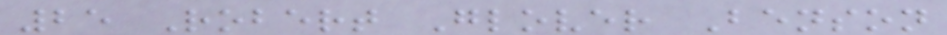25 Robert Glover Benson
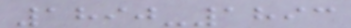1890-1893
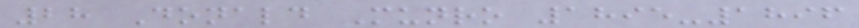28 Donald Munro 1895-1896
